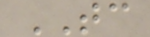TC
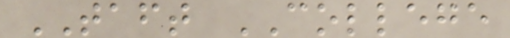TAFT COLLEGE
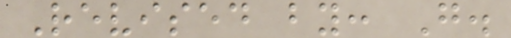Revised by: G.
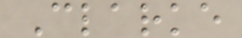Clarke
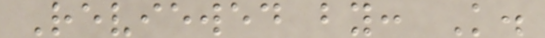Reviewed by: K.
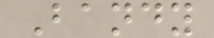Bandy
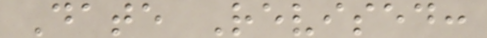Date Revised:
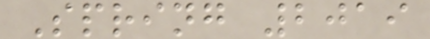Spring 2019
